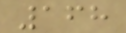168
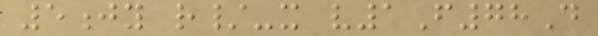5jy r/-x v1F78D
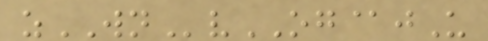zWNvOG@jU
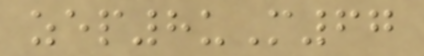zep8uM67
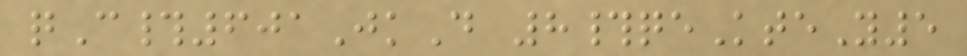qC#601JkD 8#qeKteY5
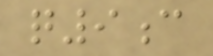q9c
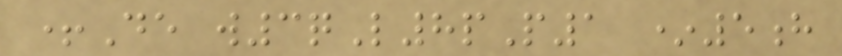+De w3qL8pP1 *5h
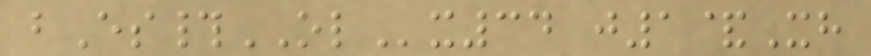bEs#OLx34 j1&Xh
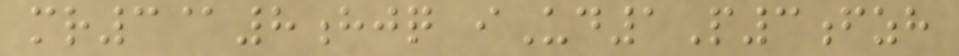mr3@8hjq iUd1P3fzh
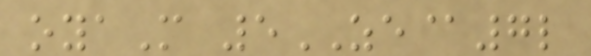oyaM 5ZE@7l
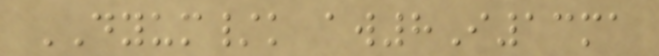DYUM/k aw8I13ma
